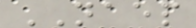NAEP
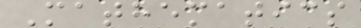Mathematics
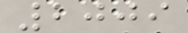2009
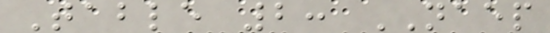Table 2: NAEP
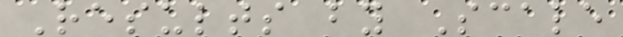Results by Scale
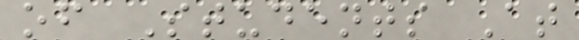of Students At
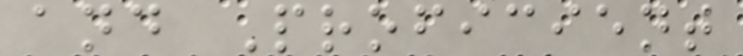and Proficient
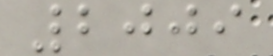2009
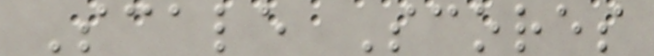Scale Scores
